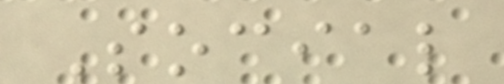Social
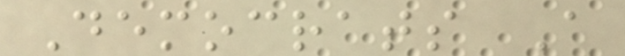Democrats A
